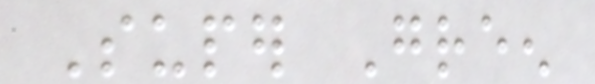Super Green
